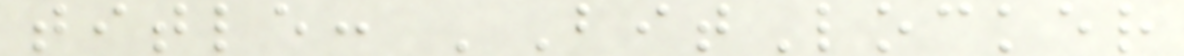title: 'BitLocker
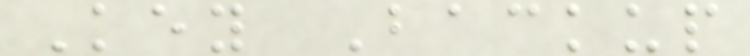Key Backup
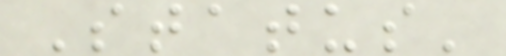Status'
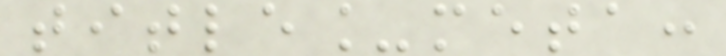title_meta:
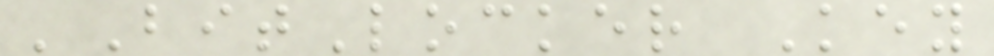'BitLocker Key
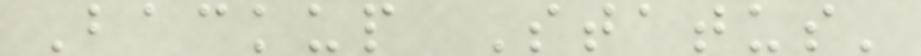Backup Status'
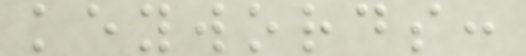keywords:
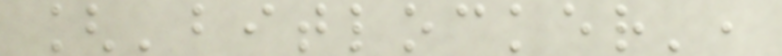['bitlocker',
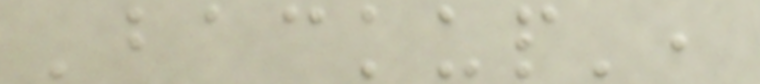'backup',
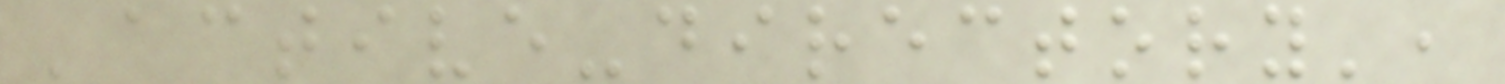'active-directory',
